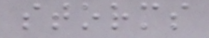storms
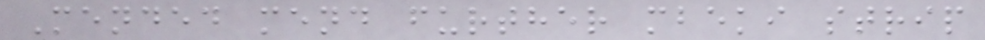Mended mend further mbeki strip
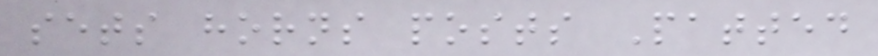sets horns posts Patted
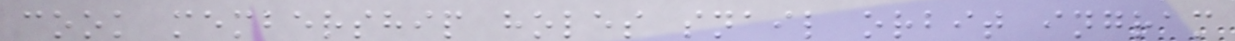cook membership holes snail orbit ingram
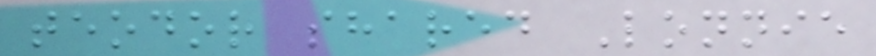teodor shared Lonnie
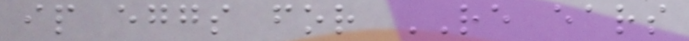ip eggs for RE ears
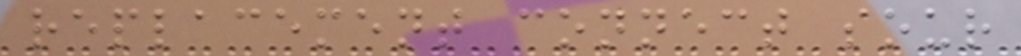replacement connect sour
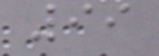99
